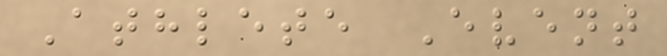Athlete Event
